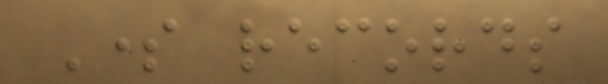Some records
